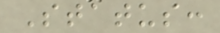Status:
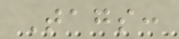Tags:
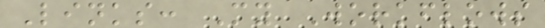Links: My Workflows
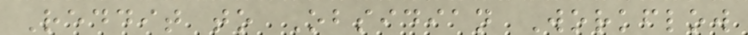Reddit to Obsidian Workflow
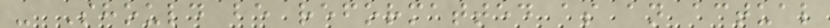- Should be reformatted as an actual
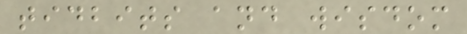tidbits and wisdom
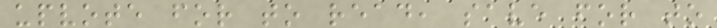upvote for to read, save for to
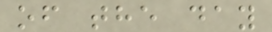of the day
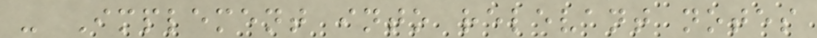- Implement into relevant notes
